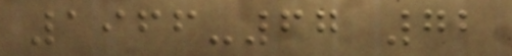1966-67 72
